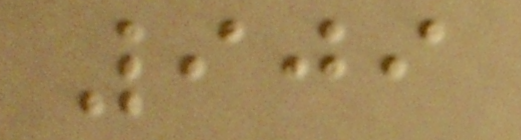909
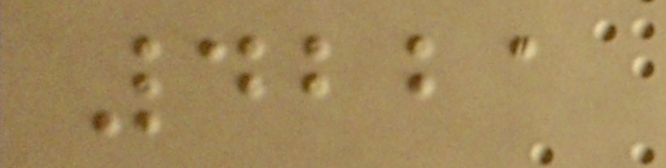4221
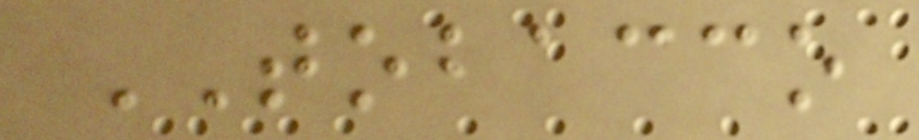TOBACCO
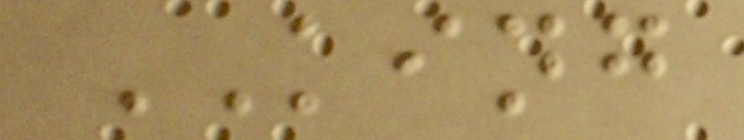KING
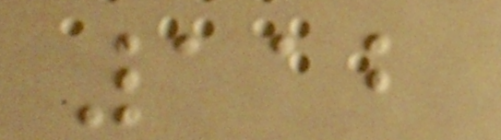112
